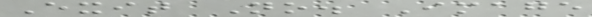Exit No. Image
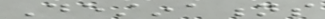Destinations
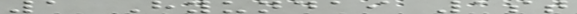1 Hyundai 1st
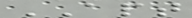APT
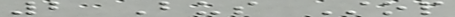2 Bus Stop
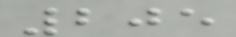205
